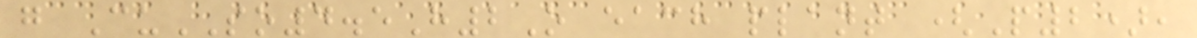g CuSO4.5H2O each plant (P2),
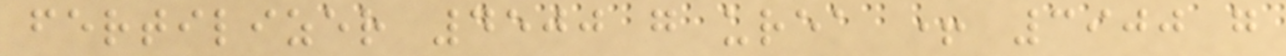fertilizer 4500 g urea + 3900 g
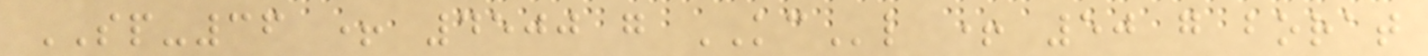SP-36 + 4500 g KCl + 50 g borat
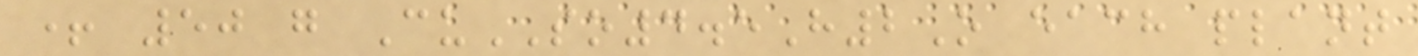+ 50 g CuSO4.5H2O each plant
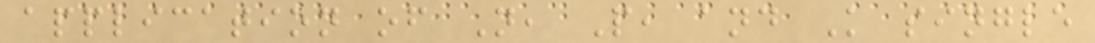application of N, P, and K single
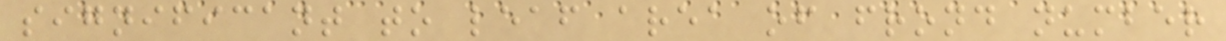significant to leaf area of frond number
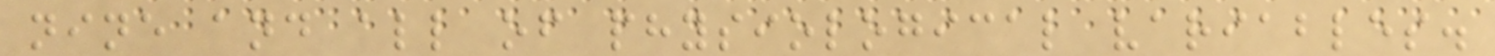nine and all of physiological variables.
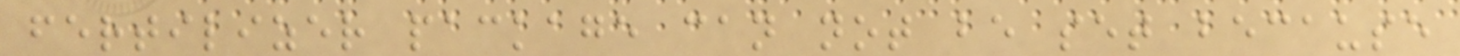fertilizer package can not be set because
